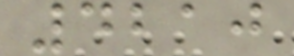4210
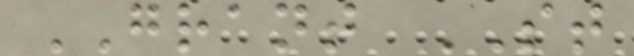GRANT ST
